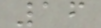16
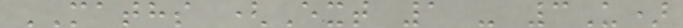MATHS (Ext 1 - 3U)
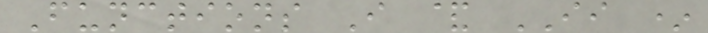Functions I & II *
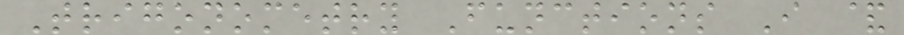Trigonometry Functions I &
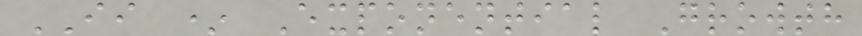II * Exponential Growth
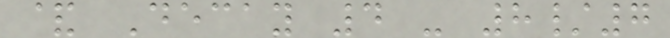& Decay 4 - 8/7
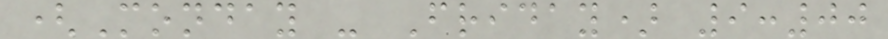(Monday - Friday) 9:00
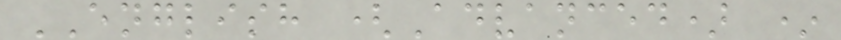ENGLISH (Advanced) *
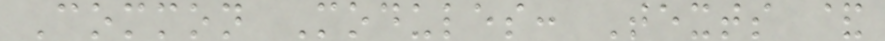Common Modules: Texts &
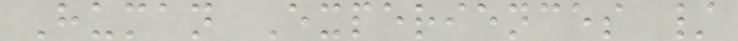Human Experiences /
